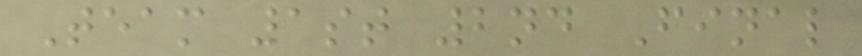Team 1st 2nd Final
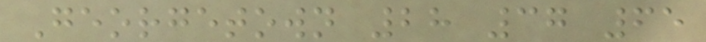Georgetown 28 37 65
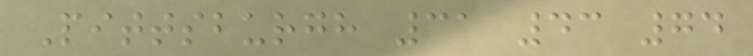Pittsburgh 31 43 74
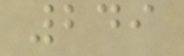249
